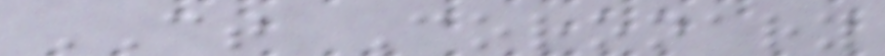CT Coronary
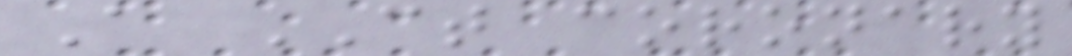A CT coronary
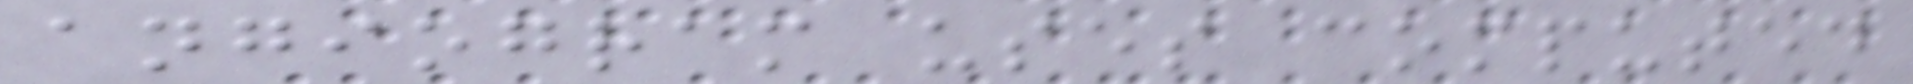angiogram uses computed
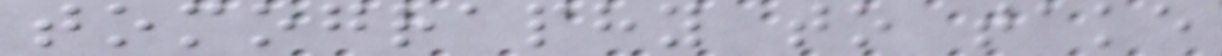tomography to take
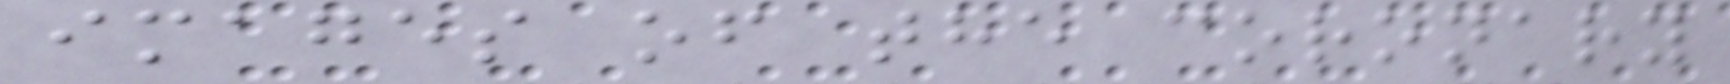images of the coronary
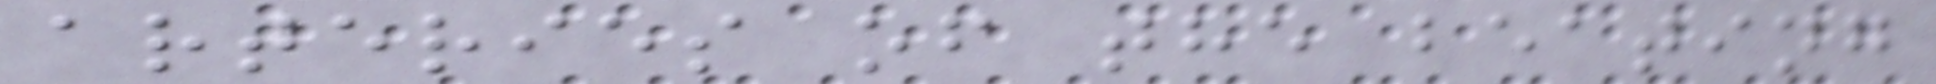arteries of the beating
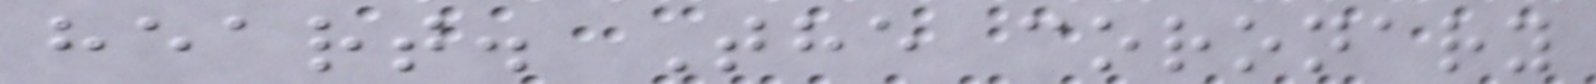heart. The coronary
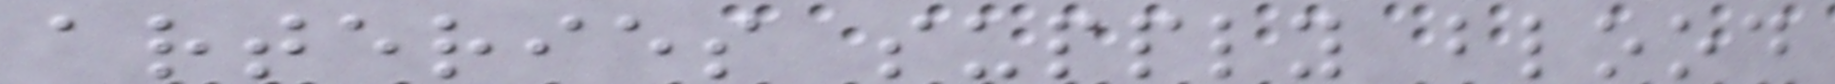arteries supply blood
